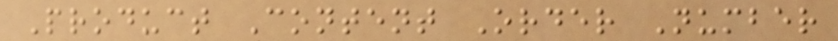Product Content Order Number
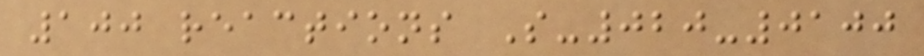100 reactions S-020-0100
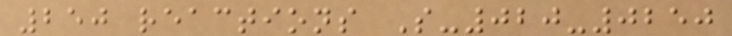250 reactions S-020-0250
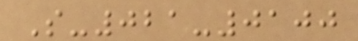S-021-0100
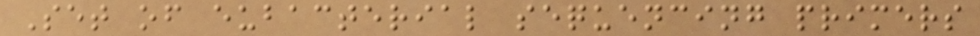Set of eubacterial sequencing primers
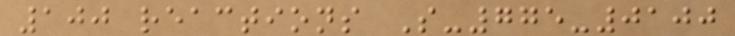100 reactions S-775-0100
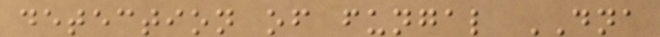detection of fungal DNA
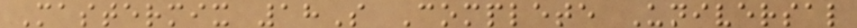Mastermix 18S Complete Universal
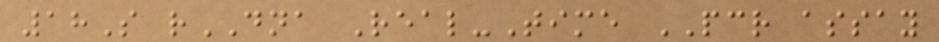18S rDNA Real-Time PCR assay
